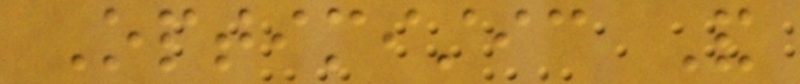Optimistic And
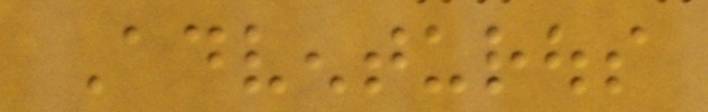Adventurous
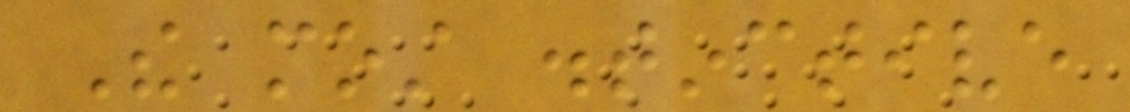The most distinctive
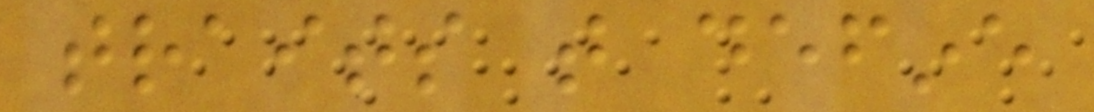traits that define
